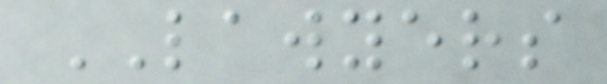LAWYERS
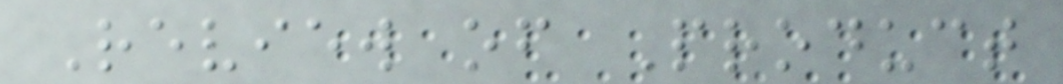Review of Product
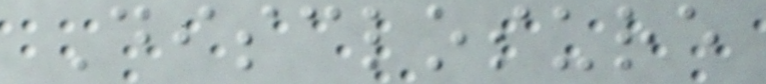Disclosure
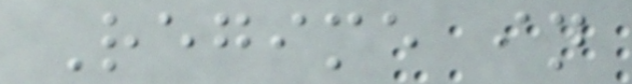Regime in
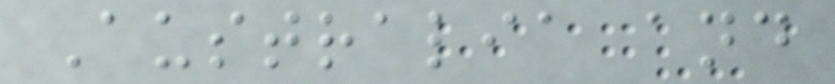Australia and
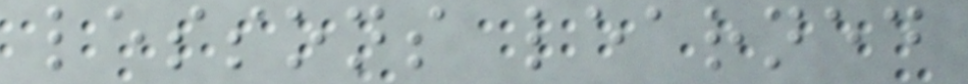lessons learned
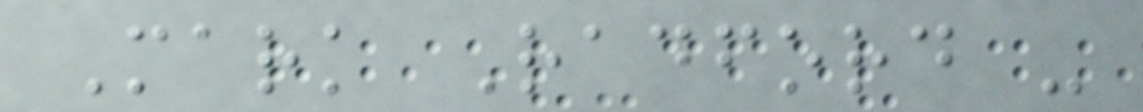Mark Radford -
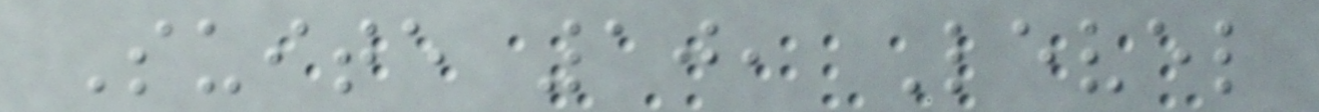Suite 10, Level
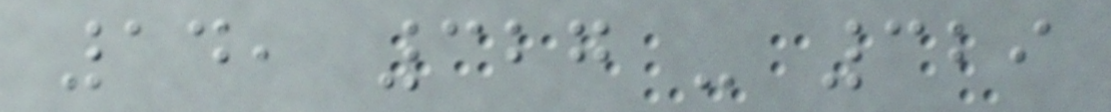14, 327 - 329
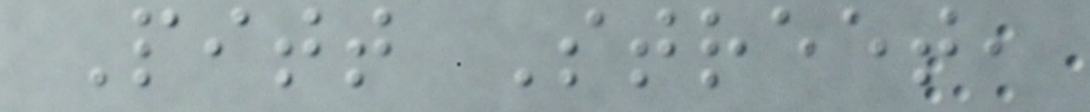Pitt Street,
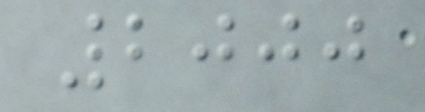2000
